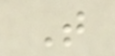T
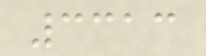3313
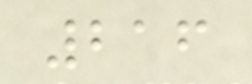216
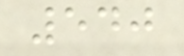540
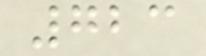723
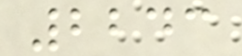2243
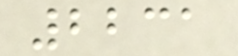2231
